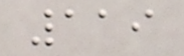119
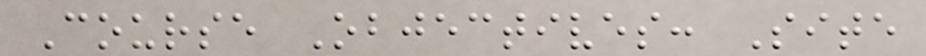Course Objectives: Site
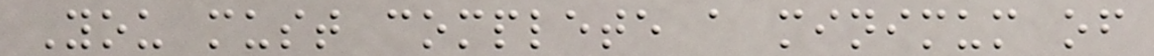You must complete a minimum of
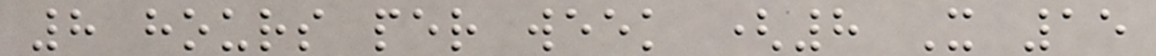8 hours per week (8 X 15
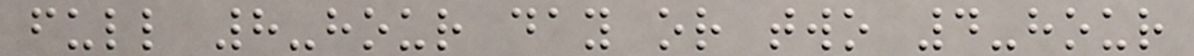full 8-hour day or two 4-hour
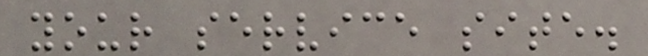your service site.
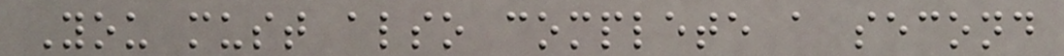You must also complete a second
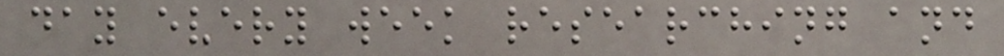day every week researching and
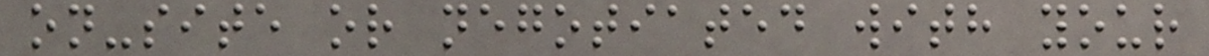on-site or negotiated with your
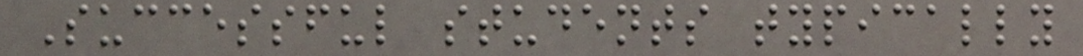Successful students typically
